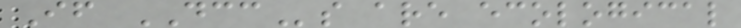If DCCs are ecological
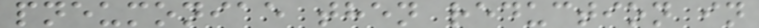pneumoniae then reduction in
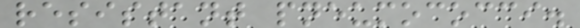resistant pneumococci.
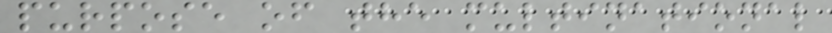purpose of the multinational
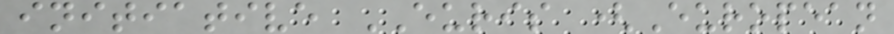initiative EURIS (European
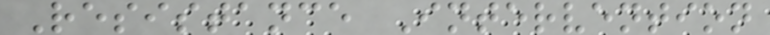Resistance Intervention
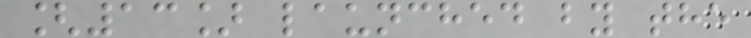[13] launched by the
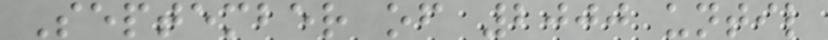September of 2000 until
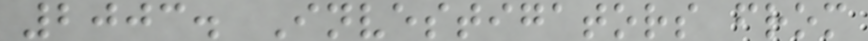2003. Investigators from
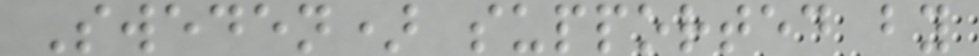Sweden) supported by
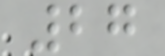27
